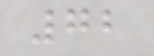72
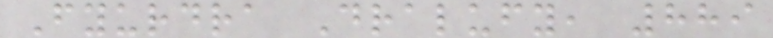Fyurdra Dralufy, 889
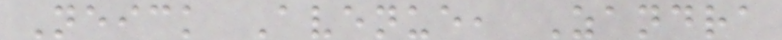Neick Avenue, Zandra
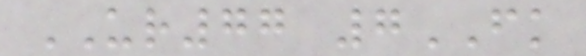UR77 7FK
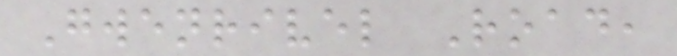Gwenrivel Road,
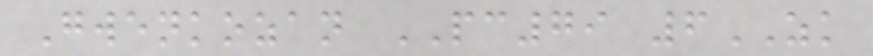Gwenkozan PC79 6ZK
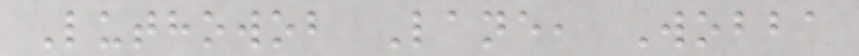Luthowob Lane, Wobba
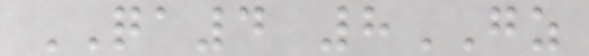QA4 8GZ
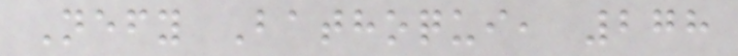Nefy Bathoqui, 278
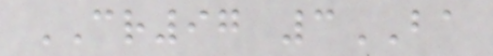CR97 3BA
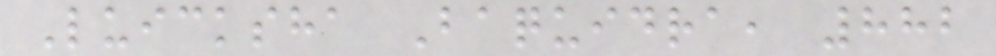Luicksha Baquidra, 882
